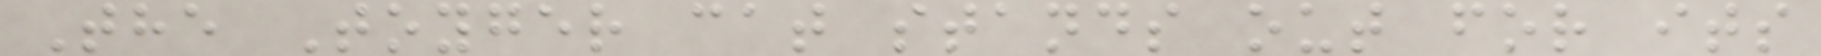The Toyger cat stands out for its
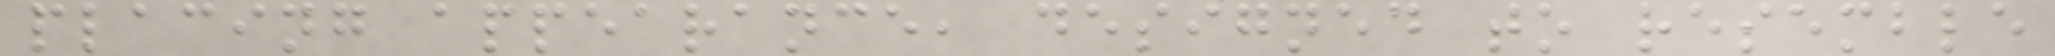placing appearance, designed to resemble
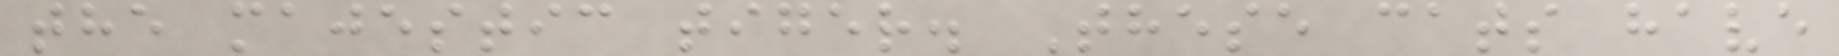the majestic tiger. These cats have
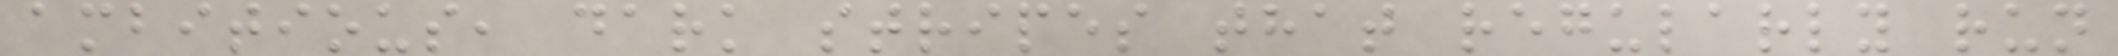ambitious, dark stripes that regularly run
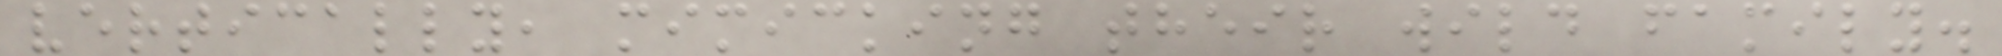vertically, mimicking their wild family.
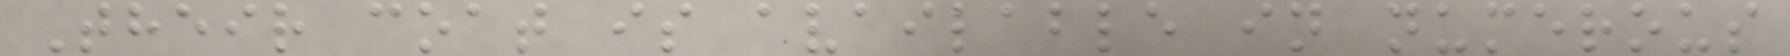Their coat is available in numerous
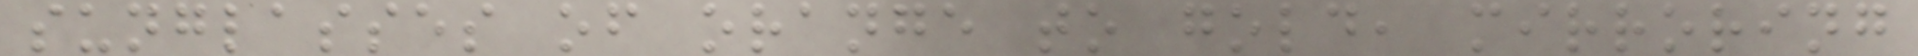sunglasses of orange to gold, mirroring
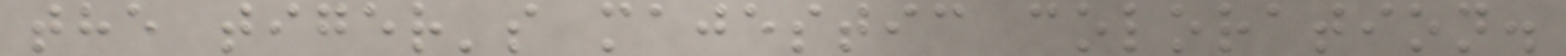the tiger's majestic coloration.
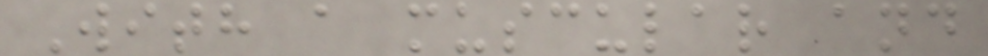With a muscular and
